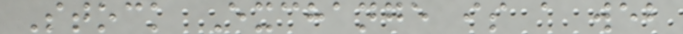Stock Exchange is a web
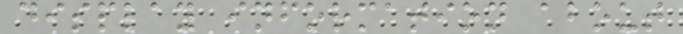display information about
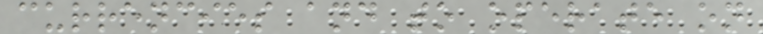currencies and to operate on
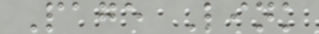Page Link
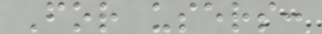For users:
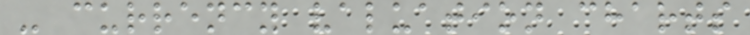- currency valuation charts
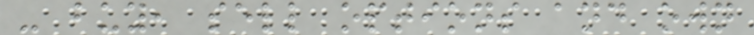- buy, sell options and own
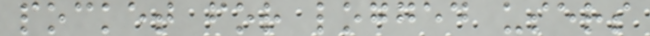pocket for logged users
